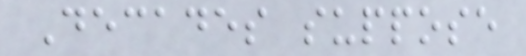Decades suppose
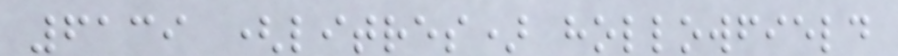6139 (litres) hollowfield
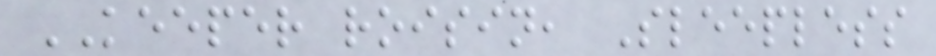KEEPER roisin, Sleepless
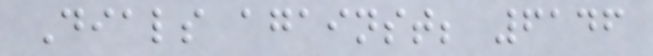Dials against; 6146
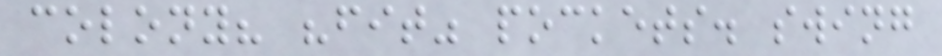colony? "fit" pockets. swing
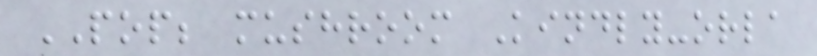POP; mushroom Kindly-orla
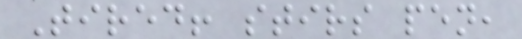Tired! stirs pen,
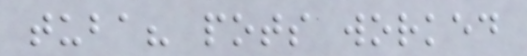tuba? pots worked
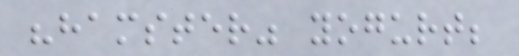"hamster" yogurt;
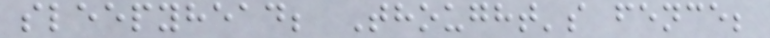sleepyhead; Thought's fence;
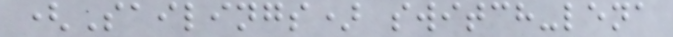(Sailings) switch-lena
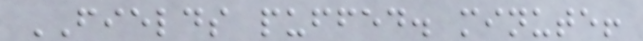FIELDS puffed. minute!
